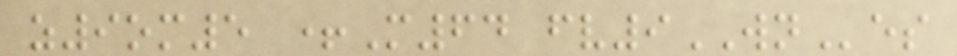z9om5 +M64 fv9WNes
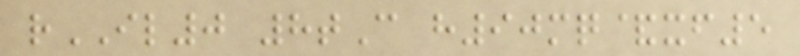rIL0 8tC h90mq&xf5
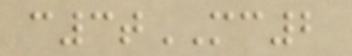c3tMC2
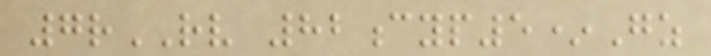7rRV 82cyp5*Gz
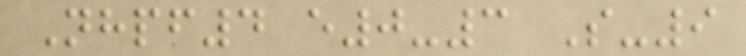Nhpf4 e0-3 S-9
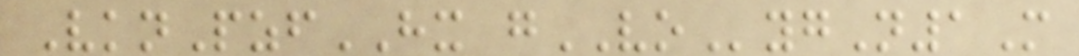VknPzfHX gVOygN1M
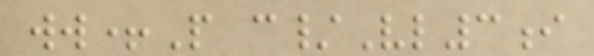ww+P c/Vl3i
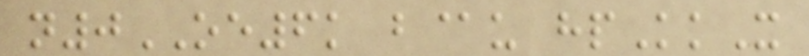n0OE6k b@u hpKkX
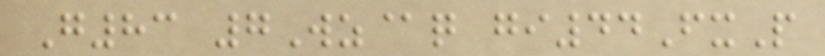G83 7Wz@q gi44FxP
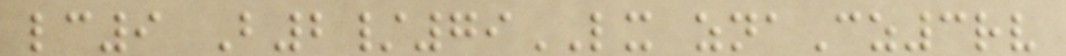lc9 B2/79LX znaCz3rv
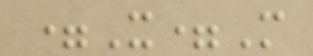=X=M
